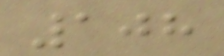108
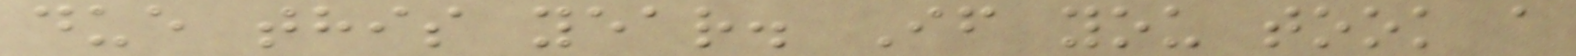due this year. If you took a
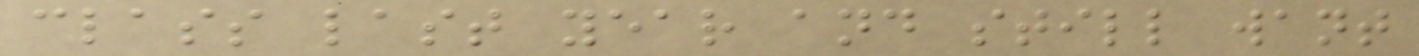class last year and still want
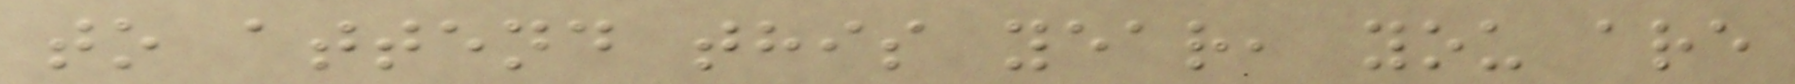to attend this year, you are
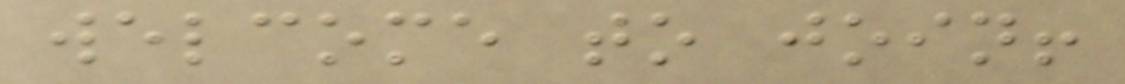welcome to join!
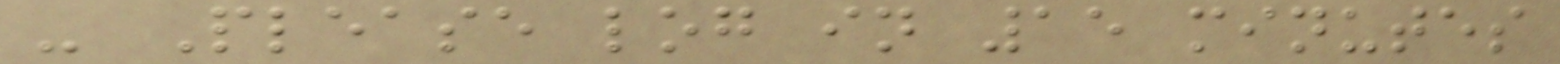- Please log in 15 minutes
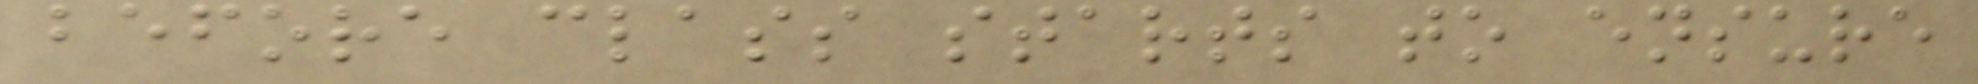before class starts to ensure
